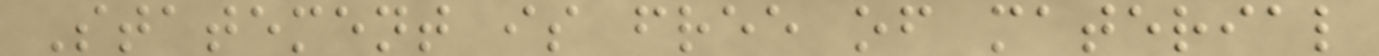Statement is free of material
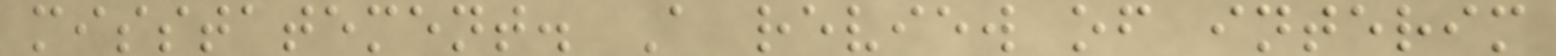misstatement. A review of interim
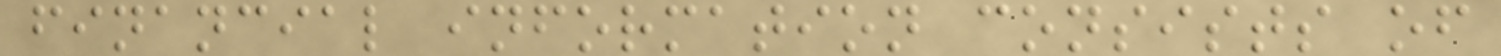financial information consists of
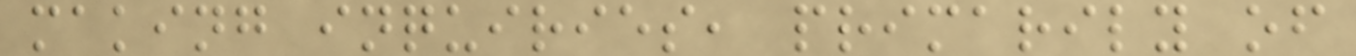making inquiries, primarily of
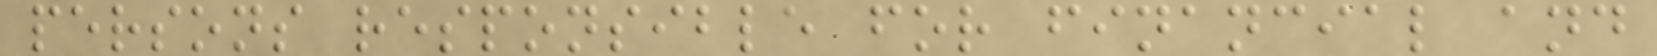persons responsible for financial and
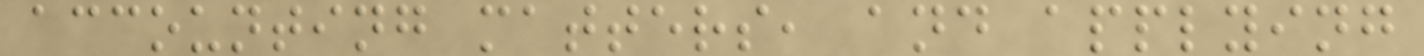accounting matters, and applying
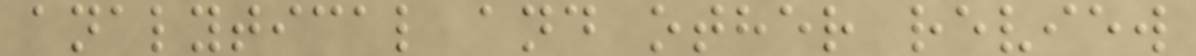analytical and other review
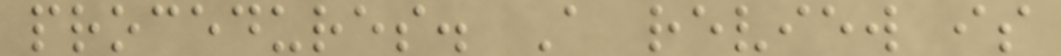procedures. A review is
